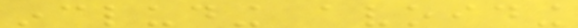including avoiding
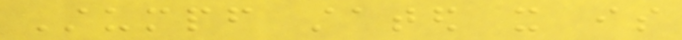Stumpf stated it is
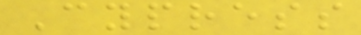Cypress
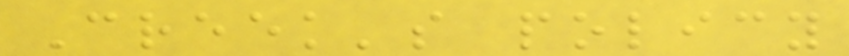Creek's policy
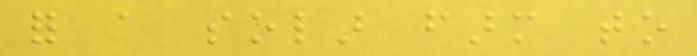for a solar farm to
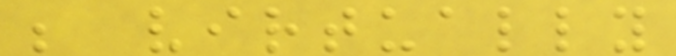be virtually
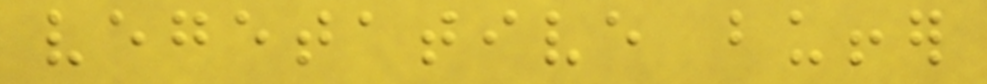vegetative buffer
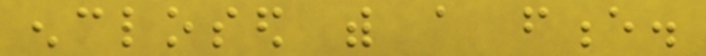enclosed with a fence.
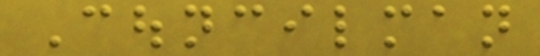Councilman
